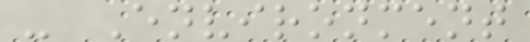- Environment
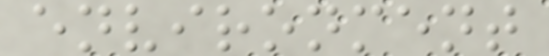environment
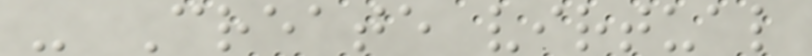- Create virtual
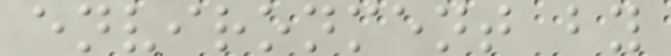environment by
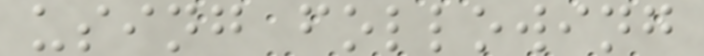using following
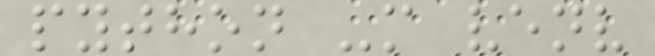python -m venv
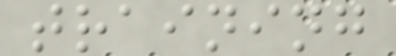training
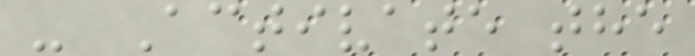- Activate the
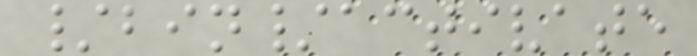/bin/activate
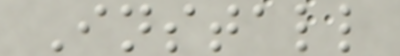Install
